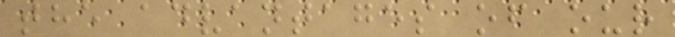the advantages of our
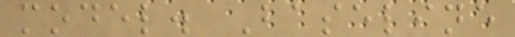model. Baseline
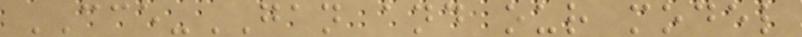CCE-GAN and our model
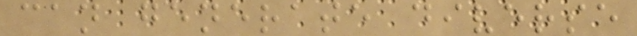can generate diverse
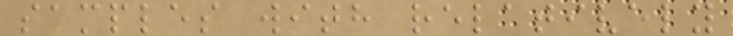samples with relatively
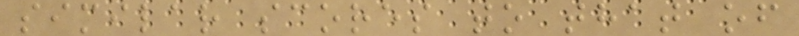similar scores to that of
